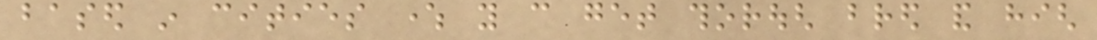based in cities where you can get thorough bred and high
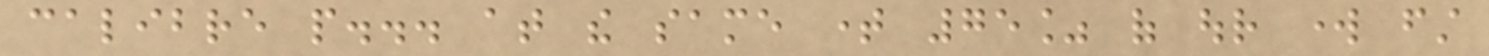calibre people... at the same time 75% of our work first
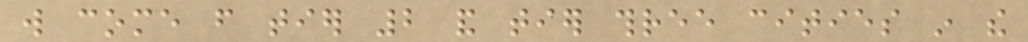will come from tier 2 and tier three cities in the
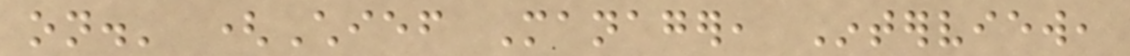on.' (Chief Manager, Interview,
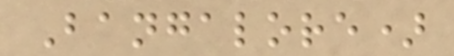Bangalore)
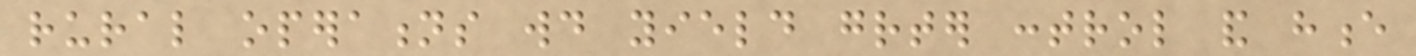rural operations would yield greater control and hence
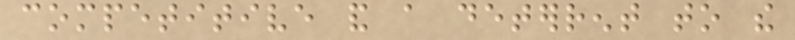competitive and a deterrent to the
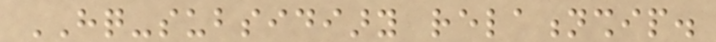HQ-subsidiary relationship.
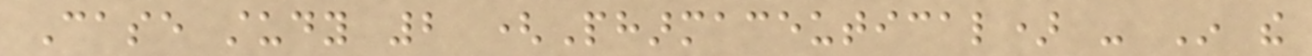Case study 2 (Pharmaceutical) - In the
